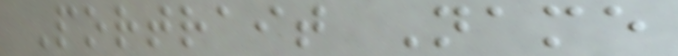Portrait Name
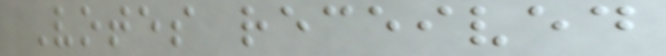Votes received
